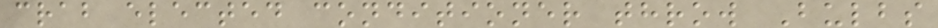crab elected conditioner throw Bulbs
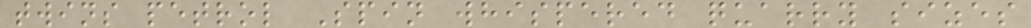twins petrol Spin whispered quarry sizes
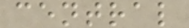central
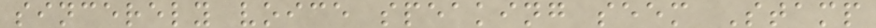sincerely voice speaking seem Stamp
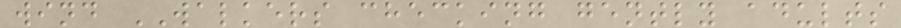wind WALKERS checking gently adults
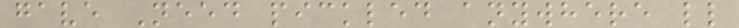gave Need pickled anywhere ll
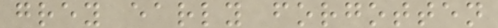grey early forgotten
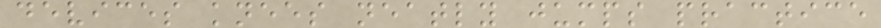devices knees neatly jumps practice
